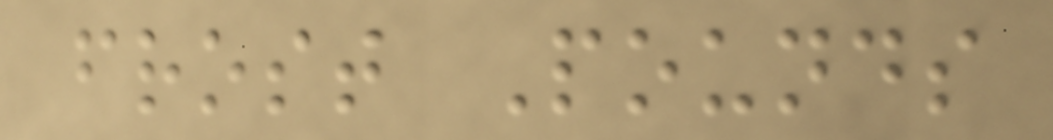frost Pounds
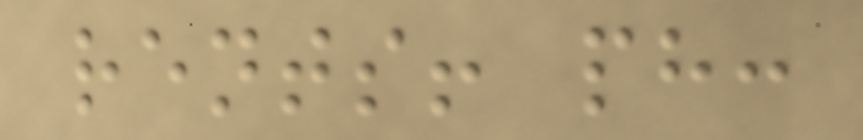rents! ph:
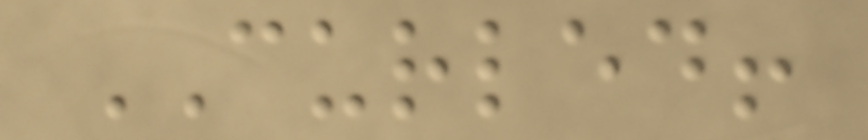CURLED!
